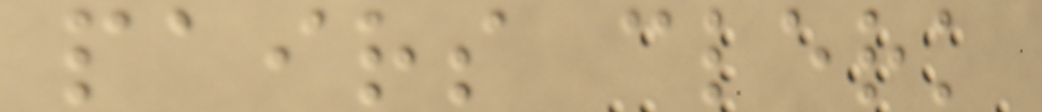pairs clerk
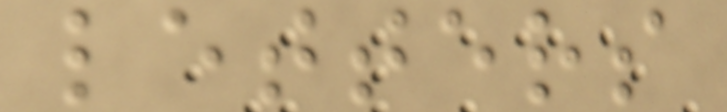letters
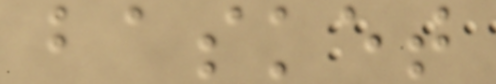basket
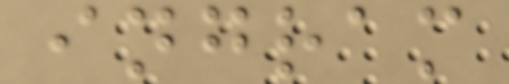ingram
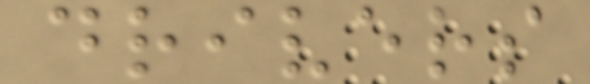drivers
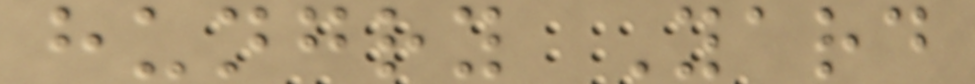hungry Yard
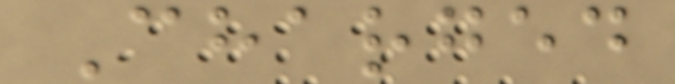Charged
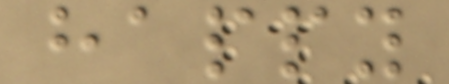happy
